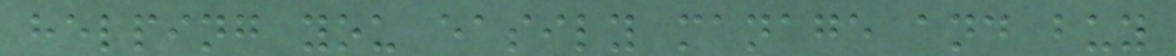helping you easily manage and buy
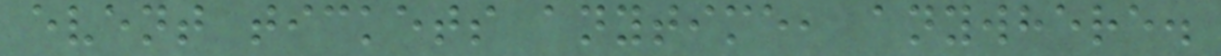event tickets anytime, anywhere.
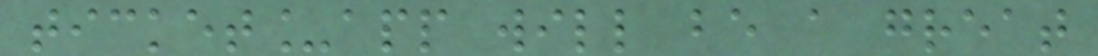ticket_app will be a great
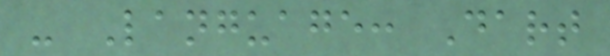- Language: Dart
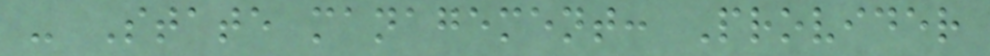- State management: Provider
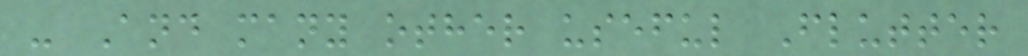- And many other useful Flutter
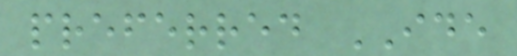preferred IDE
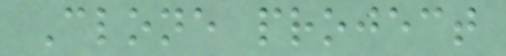Clone project
